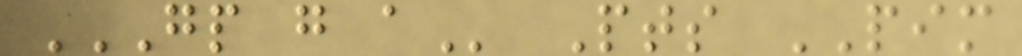GP G A Pts PIM
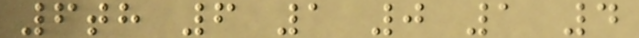6th 6 1 0 1 4
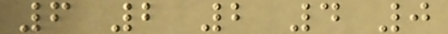6 2 2 4 0
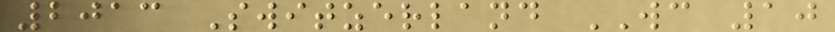2013 Switzerland WC 10
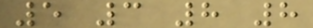5 3 8 8
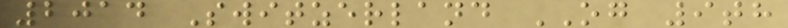2014 Switzerland OG 9th
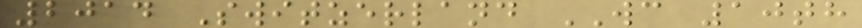2014 Switzerland WC 10th
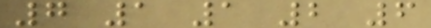7 1 1 2 6
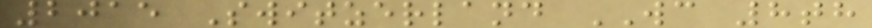2015 Switzerland WC 8th
